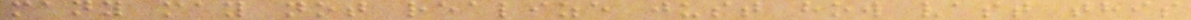many may not realize just how vast this
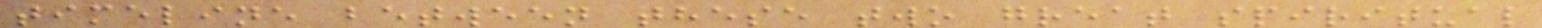timeline between these two great spiritual
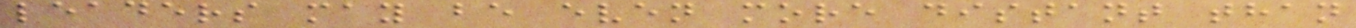leaders may be even more distant than
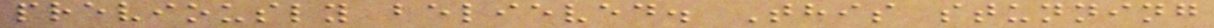previously believed. This stunning
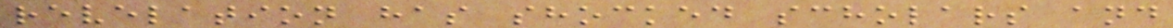revelation has shocked scholars and
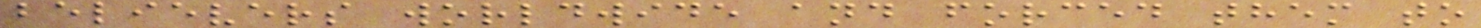believers worldwide and forced them to
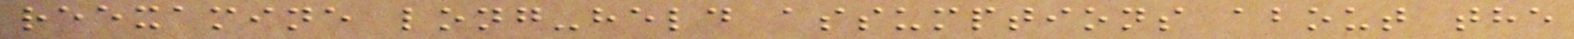reexamine long-held assumptions about the
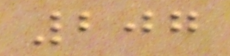207
